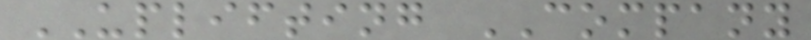UPLIFTING COMPANY
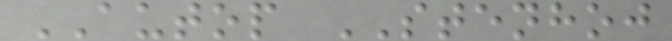AUTOP STENHOJ
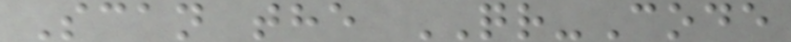Scan the QR-Code
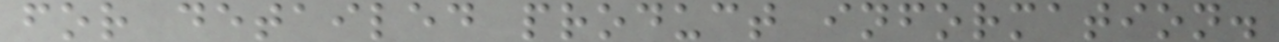for detailed product information.
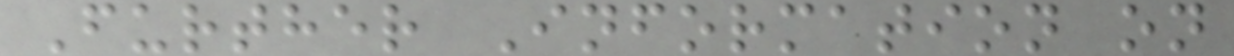Further Information on
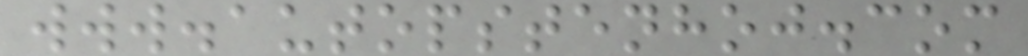www.autopstenhoj.com
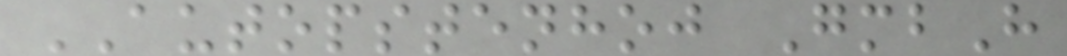AUTOPSTENHOJ GmbH
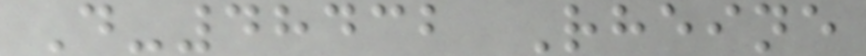D-48432 Rheine
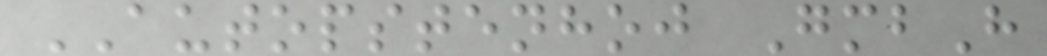AUTOPSTENHOJ GmbH
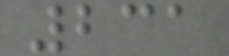231
